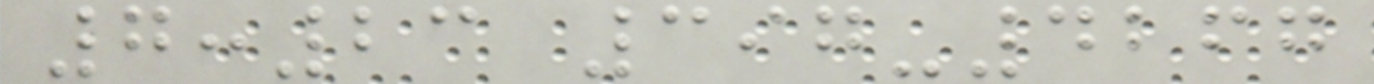7:23 397-4267
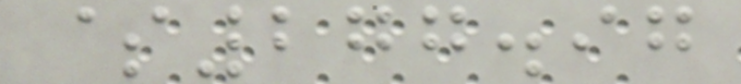$277.97
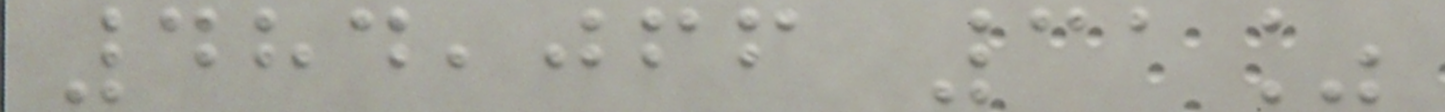484,066 31%
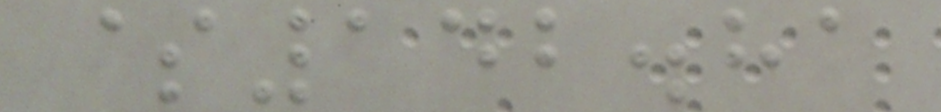$142.81
